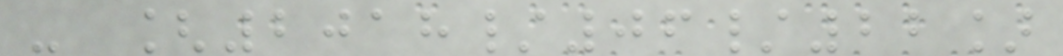- [2018/06/22]
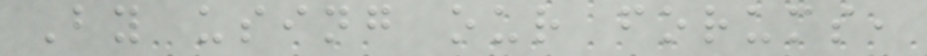By using our forums,
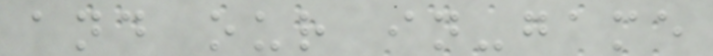and our in-game
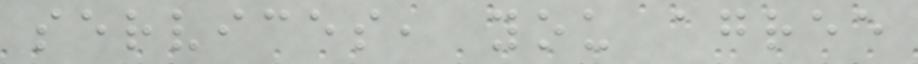services, you agree
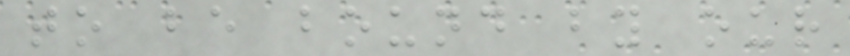to be bound by our
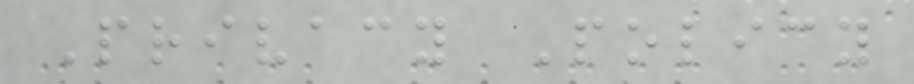Privacy Policy
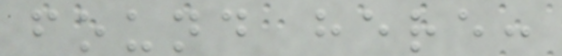found here:
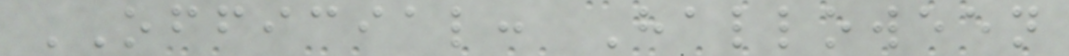OFFICIAL: Halloween
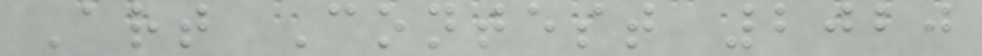Art Contest 2020
